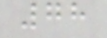78
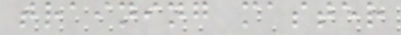training master
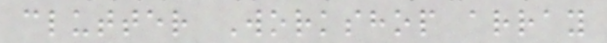clutter Workshop array
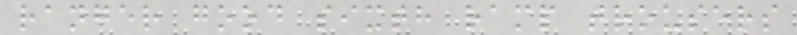ranger good sixth ramp trousers
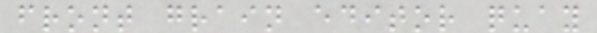front grain editor quay
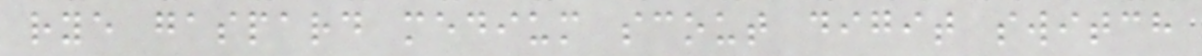rye gaspard medium scout digit switch
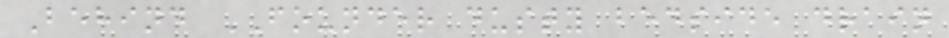Behind FOUNDER dusty bedside drain
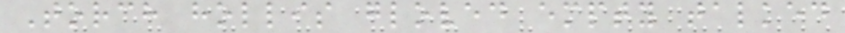Torch hollis gloved empty talked
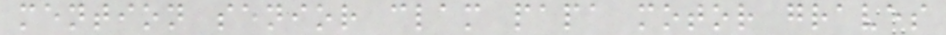mention senior clam papa motor graves
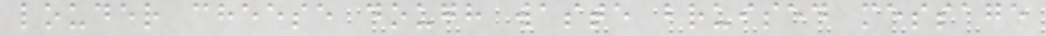louder cheese dough waste bruised message
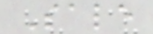Sale
